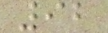92
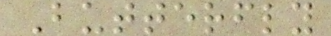Butterfly
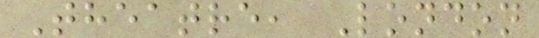Theatre, London
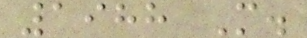1988 M.
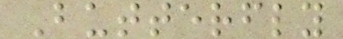Butterfly
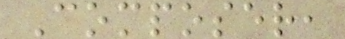Composer,
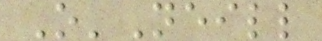O'Neill
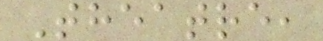Theatre,
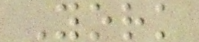York
